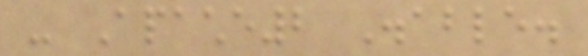- Apache2 Disable.
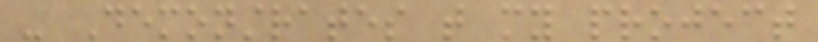- Demonstrates that my project
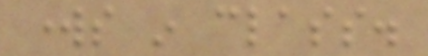works in class.
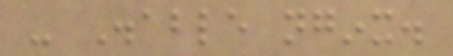- Disable nginx.
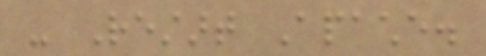- Restart Apache.
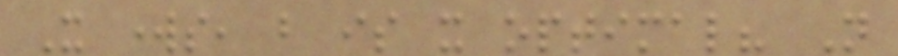It works, but is it optimal? Not
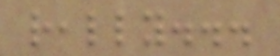really...
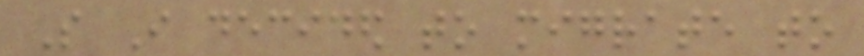So I decided to migrate to
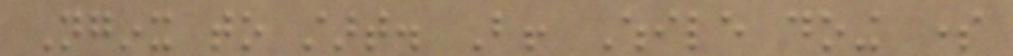Nginx to start. But! While doing some
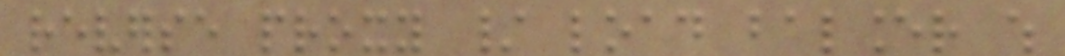reverse proxy / load balancer which
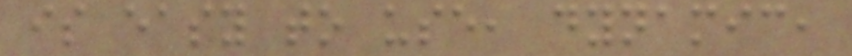is easy to use, dynamic,
